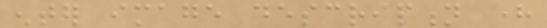enter image description here
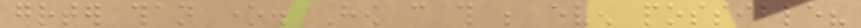greater than one. How can this be even possible?
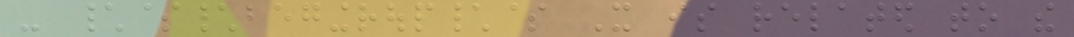- \$\begingroup\$ It is related to the
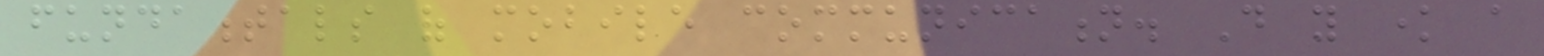fundamentals of mobile communication. Do you know a
